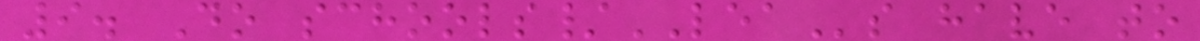9. Do schools/LEAs have to
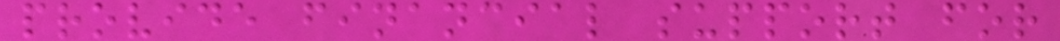provide financial support for
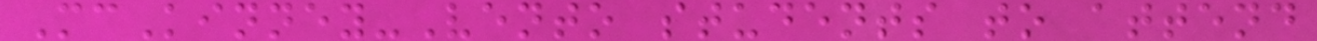McKinney-Vento students to attend
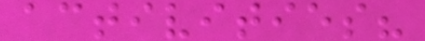activities?
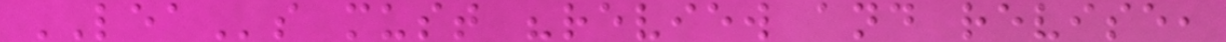LEAs must "review and revise,
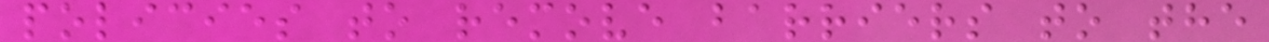policies to remove barriers to the
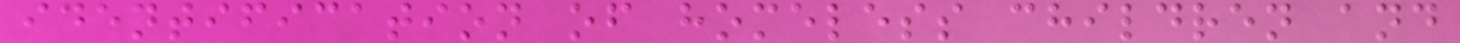identification of homeless children and
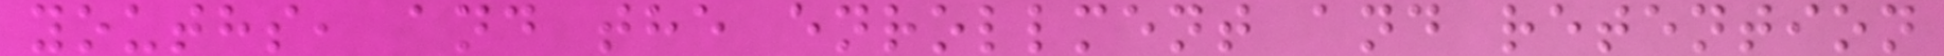youths, and the enrollment and retention
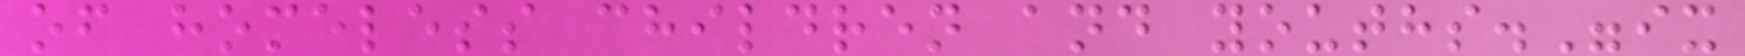of homeless children and youths."ix
